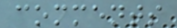comments
